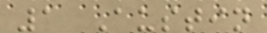1 Austin
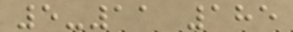5-11 185
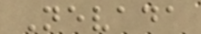Nevada
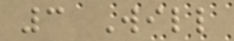3 Will
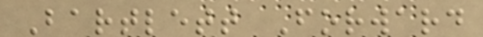Bartlett Forward
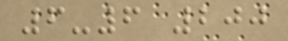6-6 200
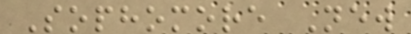Sophomore New
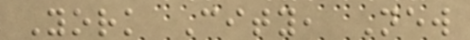York City, New
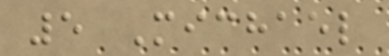5 Michael
